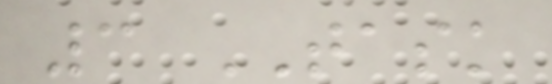3 TASK
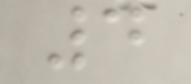4
